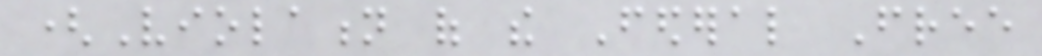(Violation of the Federal Free
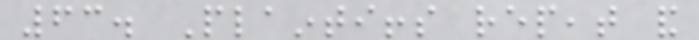63. Plaintiffs repeat and
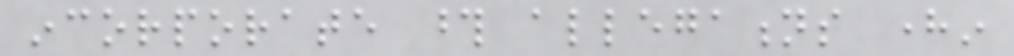incorporate those allegations herein
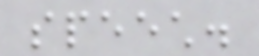speech.
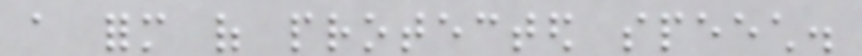a form of protected speech.
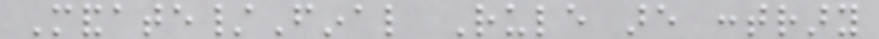Mandate/Final Rule are contrary
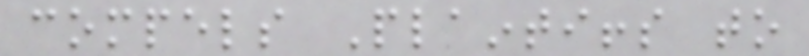compels Plaintiffs to
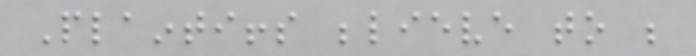Plaintiffs believe to be
